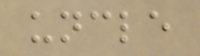uncle
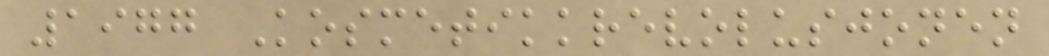1977 Kosmetikkrevolusjonen
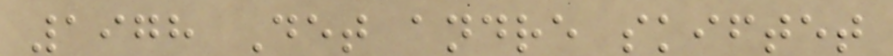1978 Det andre skiftet
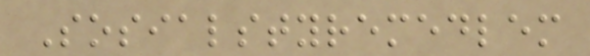Sosialstyremedlem
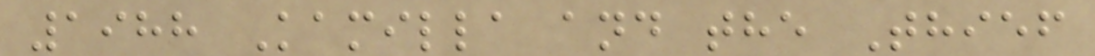1988 Kamilla and the Thief
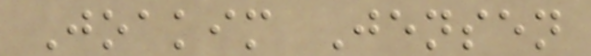Joakim Jensen
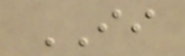II
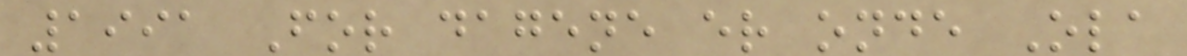1991 For dagene er onde Ola
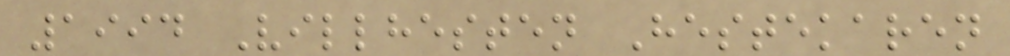1994 Villhesten Hestekaren
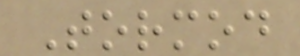Tormod
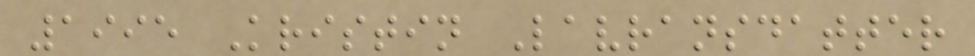1995 Kristin Lavransdatter
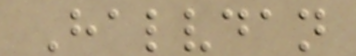Halvdan
